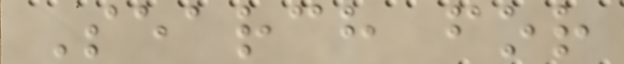Search for
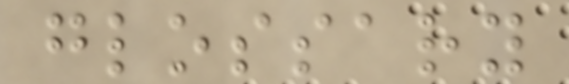glossary
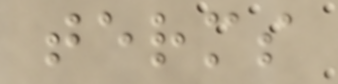terms
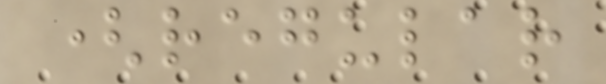(regular
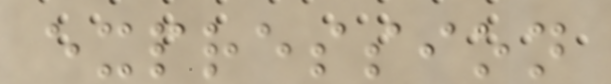expression
